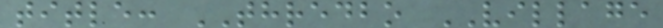title: THREDBO VILLAGE
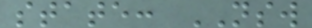state: NSW
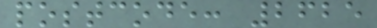postcode: 2625
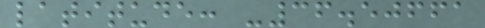latitude: -36.50661
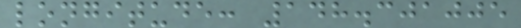longitude: 148.301005
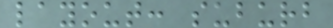layout: suburb
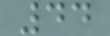44
